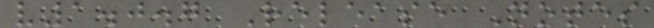v1.0.7 Release Notes
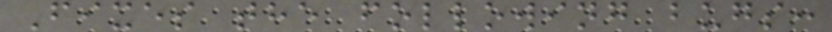Fixes the following bugs:
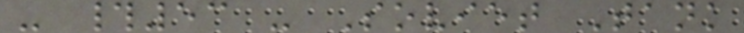- #53 - Soviet Tank
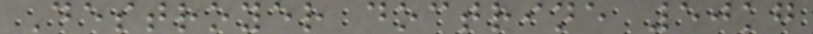Destroyer doctrine 50kg
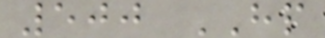500 HP
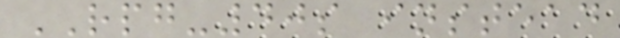RPG-40s instead
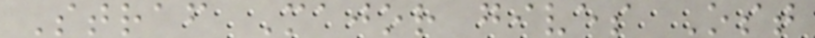Straf Major gives Ost
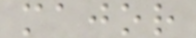major
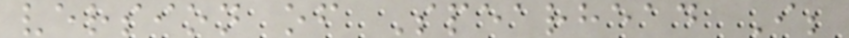version of Spearhead I;
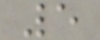5
